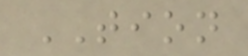TION
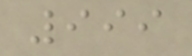999
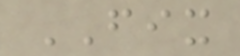FIX
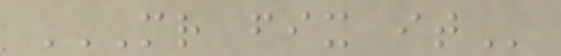MR FIX IT
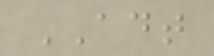ADT
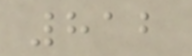812
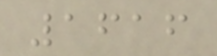1616
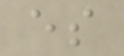es
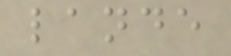lande
